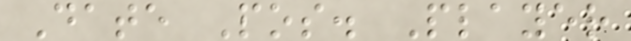Date Pos. Player
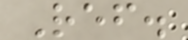Ref.
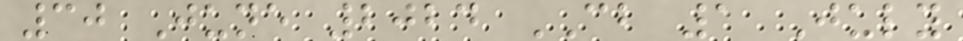30 June 2024 CB 1 July
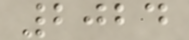2024
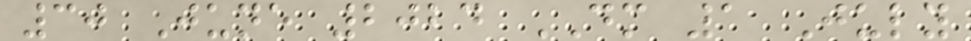30 June 2024 DM 1 July
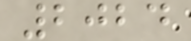2024
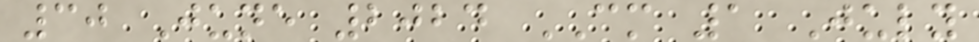30 June 2024 CM 1 July
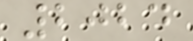2024
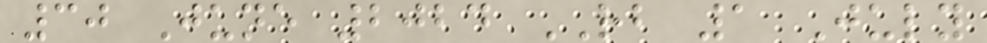30 June 2024 RB 1 July
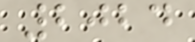2024
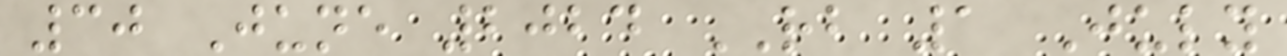30 June 2024 RB 1 July
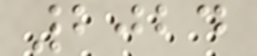2024
